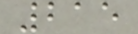215
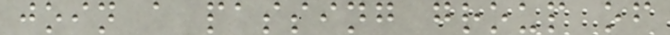join a passing group of
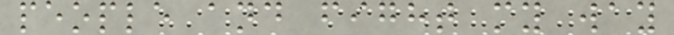people and fight my way
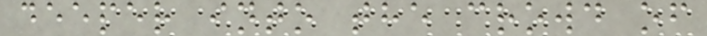deeper into the crowd of
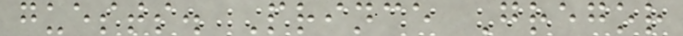guests. Prince Gregor
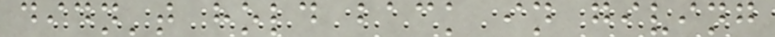didn't hold back in giving
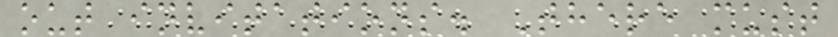out invitations. There must
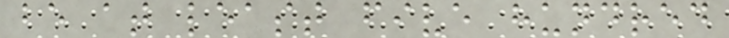be at least five hundred
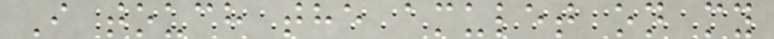I touch the amulet on my
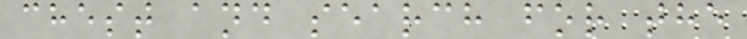chest and search for the
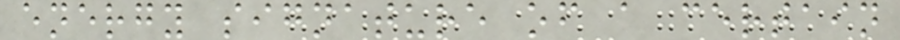energy signature of a certain
